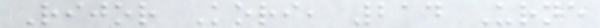Rijor Kori, 214 Urne
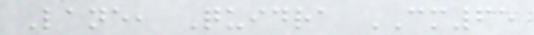Lane, Quidra CM65
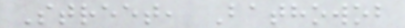Street, Bathowob
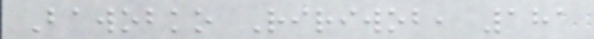Bawobko Ririwob, 181
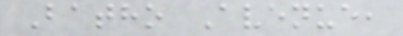Batho Avenue,
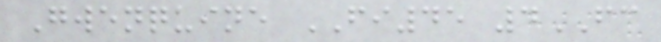Gwenquine FI45 4FC
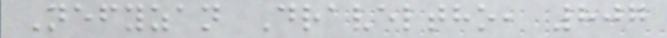Nefyzan Draveltho, 807
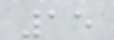15
